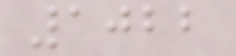1022
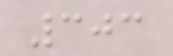303
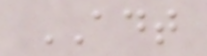ADT
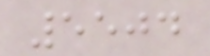5504
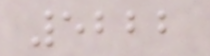5222
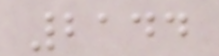2144
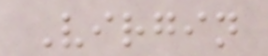Virgin
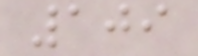109
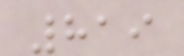819
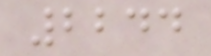2244
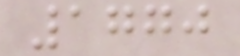1770
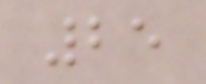25
